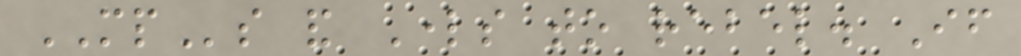MPs and Lords to rebel. If
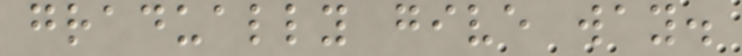gradually give way.
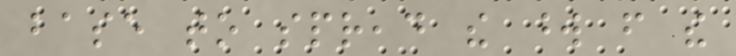base to spread the word from the
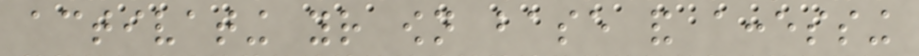activating your own base and accessing
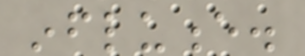influence.
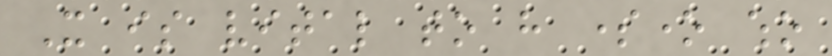It is vital to have someone who
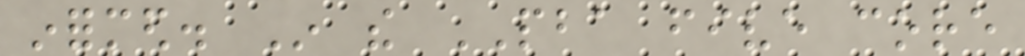informed. In the PBA five core
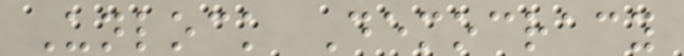Unlock Democracy
